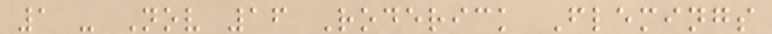1 - Nov 16 Roderick Flemings
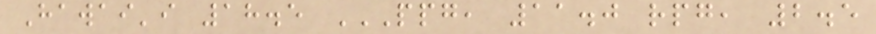Hawai'i 18.5 PPG, 11.0 RPG, 2.5
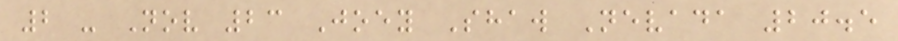2 - Nov 23 Joey Shaw Nevada 20.5
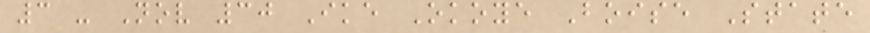3 - Nov 30 Ike Okoye Boise State
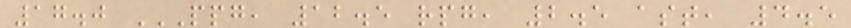17.0 PPG, 12.5 RPG, 2.5 AST, 4.5
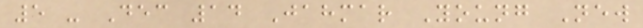5 - Dec 14 Jahmar Young New
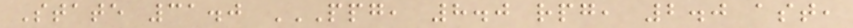State 31.0 PPG, 8.0 RPG, 2.0 AST,
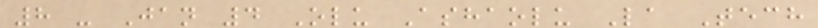8 - Jan 4 Olu Ashaolu La Tech
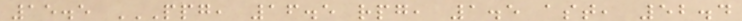15.5 PPG, 16.5 RPG, 1.5 AST, 52.4
